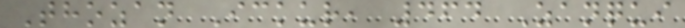Thozan Ickur, 464 Zanqui
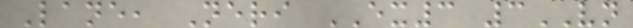Lane, Neri EX3 3VN
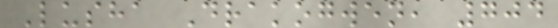Lusha Drakogwen, 704
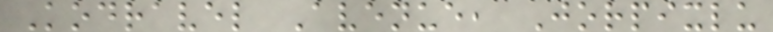Kodravel Avenue, Jorpixlu
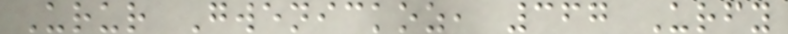Urur Gwenickoz, 367 Urfy
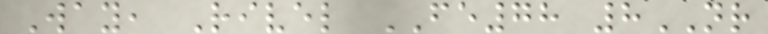Way, Rivel FE78 8NR
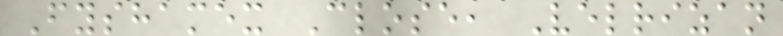Fyshamex Close, Velrizan
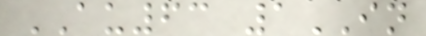AU63 1IN
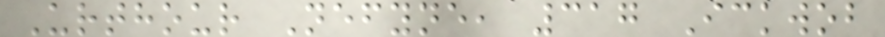Urthour Nefyne, 317 Ickwob
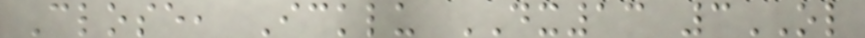Close, Icklu DX13 3OL
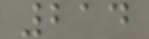214
